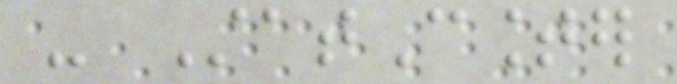- StatCounter
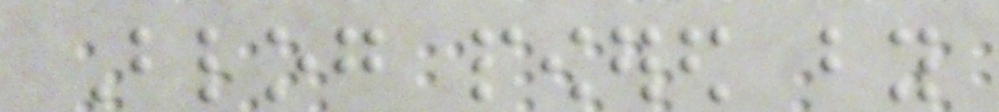Blog powered by
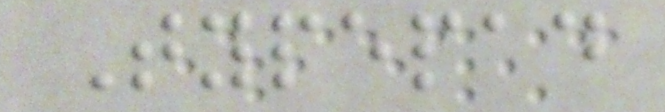Typepad
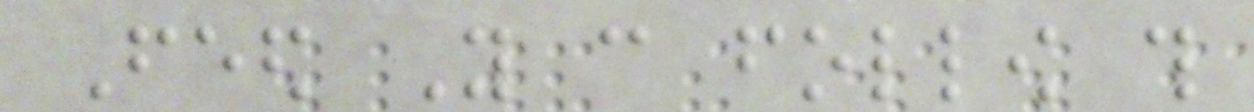Feed You can follow this
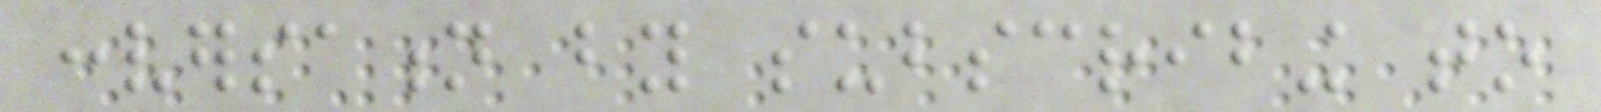conversation by subscribing to
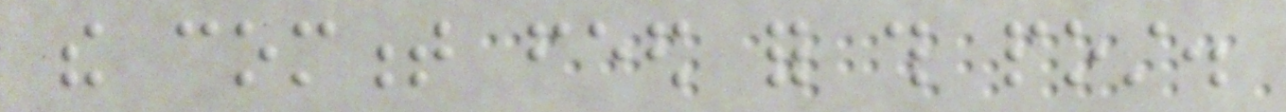the comment feed for this post.
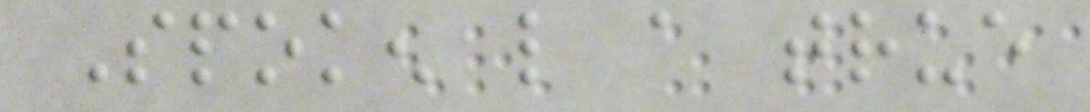Spoken like a true
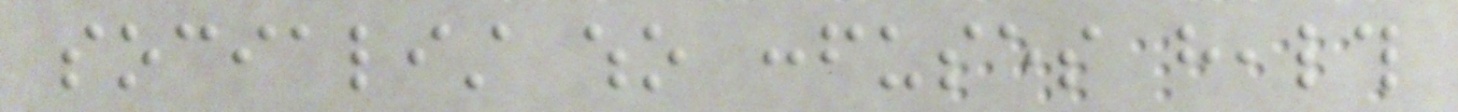socialist who confuses health
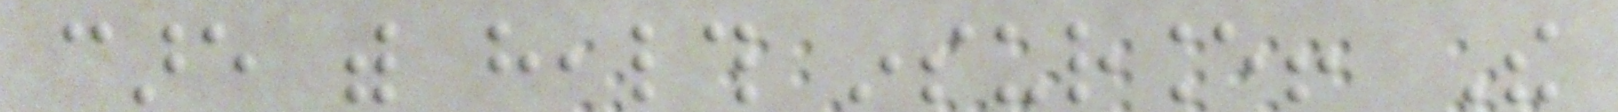care with health insurance! The
